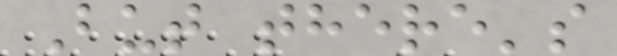But there's
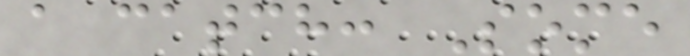a catch: Some
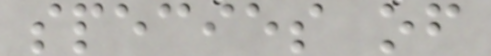species of
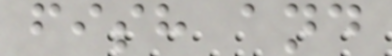fish and
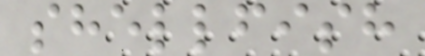shellfish
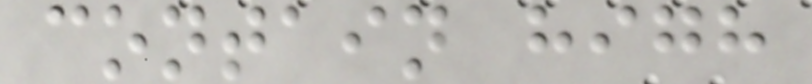contain high
